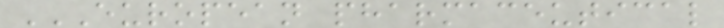EUROPEAN PHARMACEUTICAL
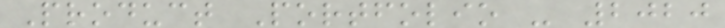Product Portfolio - 2020
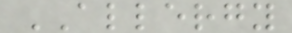ALLERGY
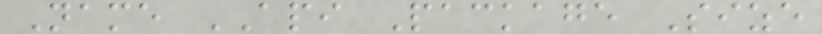Name API Package Size
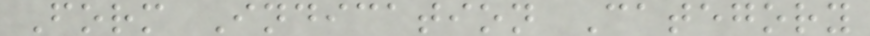Form Indication Category
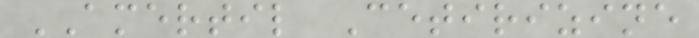AMERTIL Cetirizine
